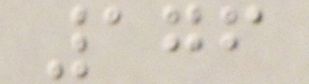176
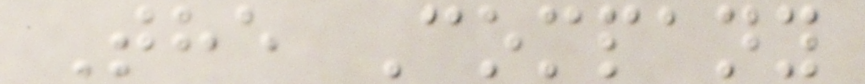The Company
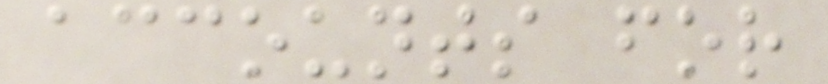accounts for
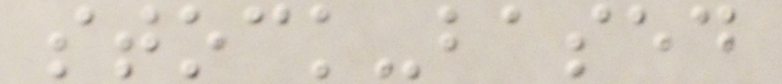stock-based
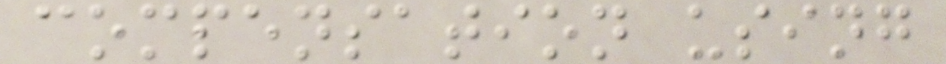compensation using
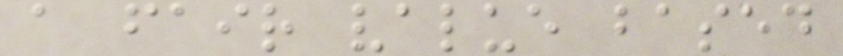a fair value based
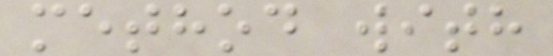method with
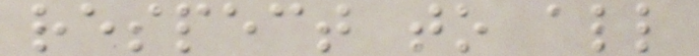respect to all
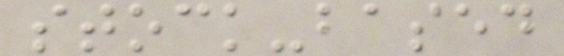stock-based
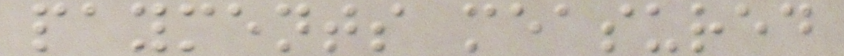payments measured
